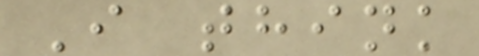I think
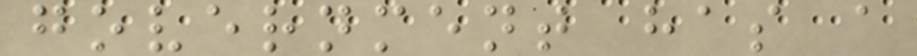government has a
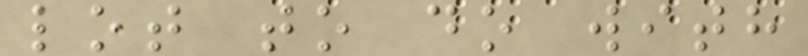lot to do with
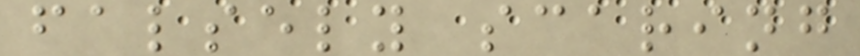falsely scaring
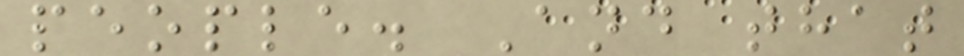people. And that
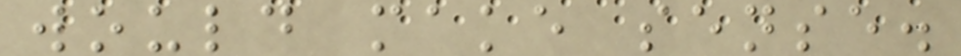would make sense.
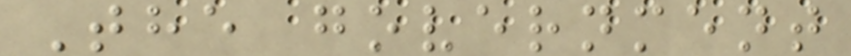The government
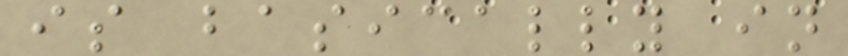is basically in
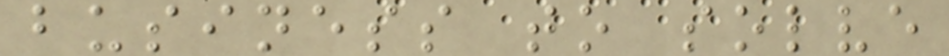business to solve
